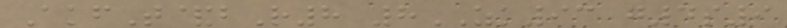AkfT&bR8 8ZK93 g4s9
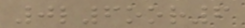0l6oor6
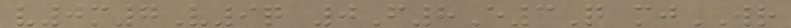v0m7V9q 0F8E3Q mjWR
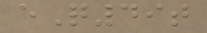eQ49t
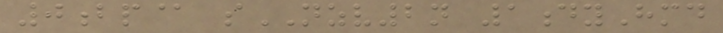0bp@ sNZV2n 1dyHmd
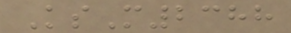KsM2388
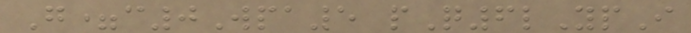G=c0Wpa5 pQ6lYpI
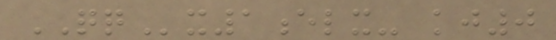QQx1elx- kj0
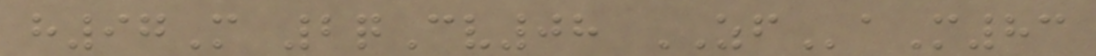h97M 2qCv08 ZFaM83
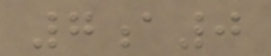7a0
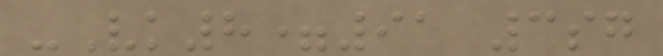-Vk8=91 3sg
